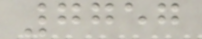7757
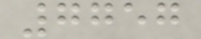7757
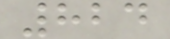824
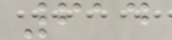614
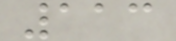113
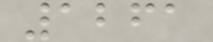1261
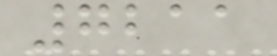7211
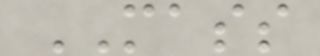MASS
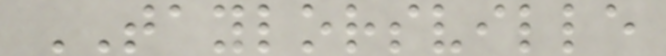TAYLORSVILLE
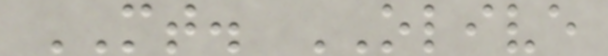MT. OLIVE
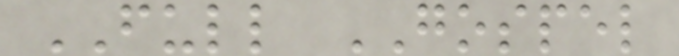FULL GOSPEL
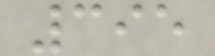395
